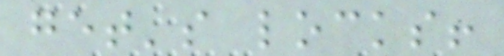get's locks!
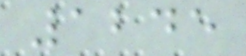1245
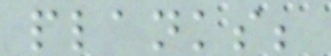planks;
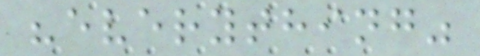"everything"
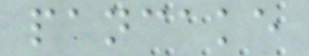pancake
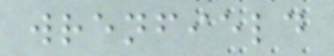wrenfield
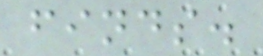finds.
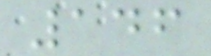146
